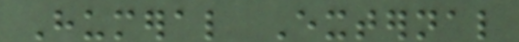Humeral External
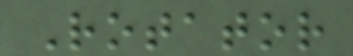Rotator
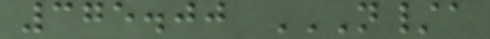375.00 N/A
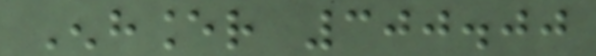Enhancer 300.00
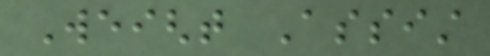Weight Assist
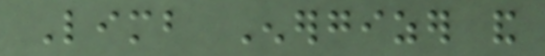Limb Energizer and
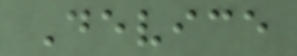Device
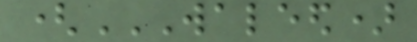(WALEED)
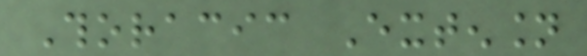Thoracic Extension
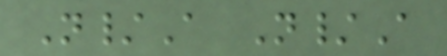N/A N/A
